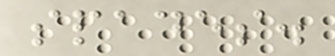spades.
